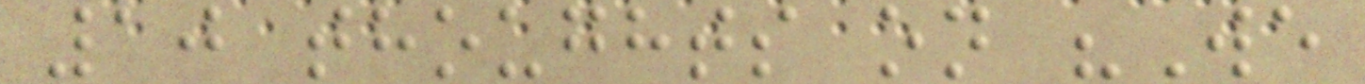10 thoughts on "We
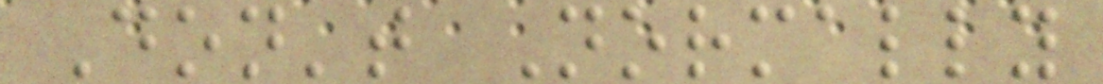Don't Normally
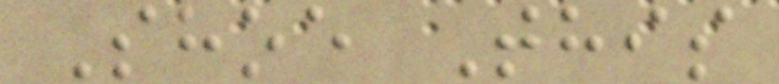Shoe This
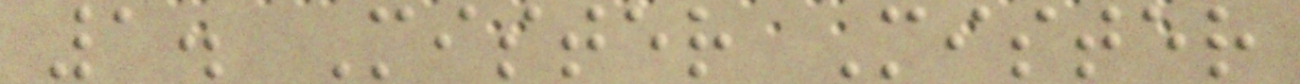1. Mister Mister
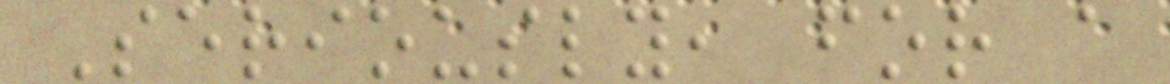Seriously, for a
